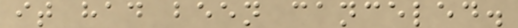it had been canceled.
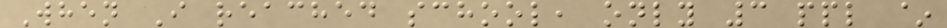When I reached school, only 3 ppl ~
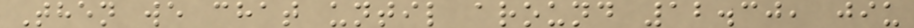Then we chat until around 12.30, jiu
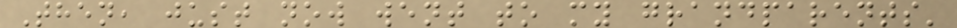Then, just now went to my grandparents'
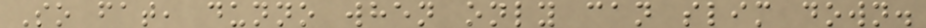So fat, dunno when only can slim down.
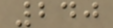240
